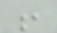!
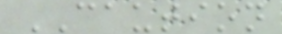CAUTION
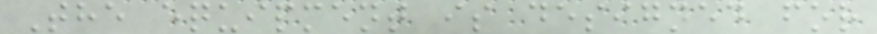The equipment is designed for
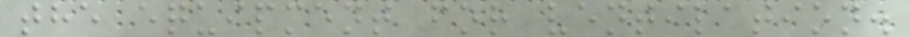the equipment for ventilation.
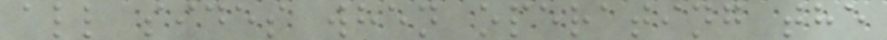all sides when operating the
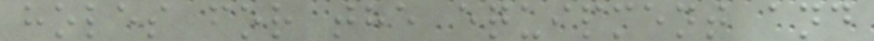holes for the equipment and
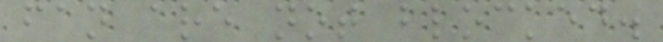fan are not blocked.
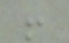!
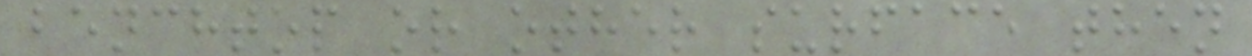benchtop or other surface then
